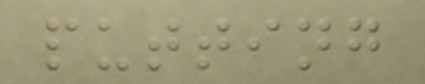putting
